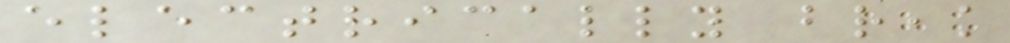electrically break
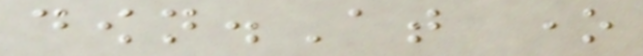down.At one
